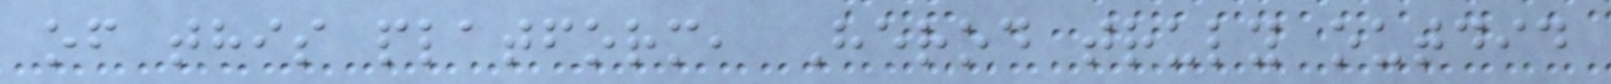of this platform, Herod truly outdid
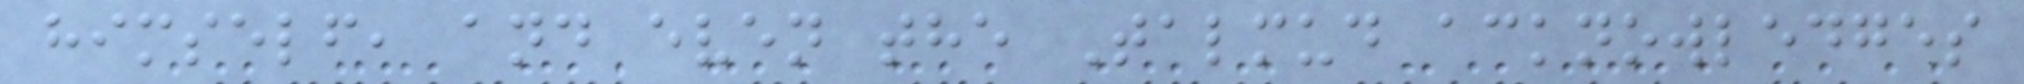himself, and even the Talmud acknowledges
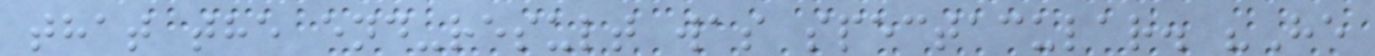that the end-result was spectacular. "He
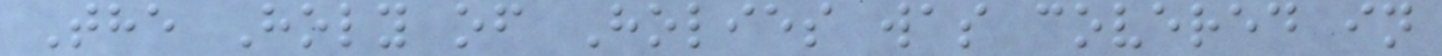The Holy of Holies was covered in
